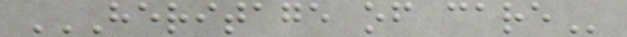HERITAGE OF CARE
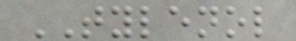TYLENOL
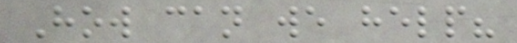How can we help?
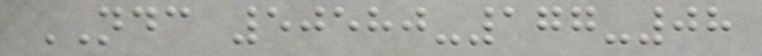NDC 50580-177-08
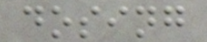dosing
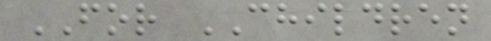FOR CHILDREN
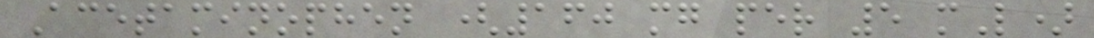Acetaminophen (160 mg per 5 mL)
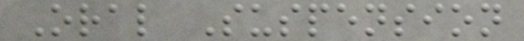Oral Suspension
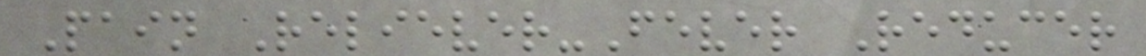Pain Reliever-Fever Reducer
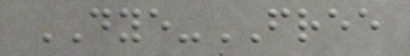DYE-FREE
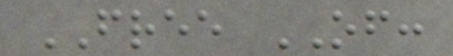FREE OF:
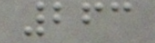263
